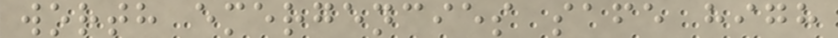worth emergencies safe high
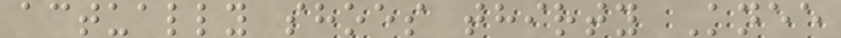actually shoes thirty Knee
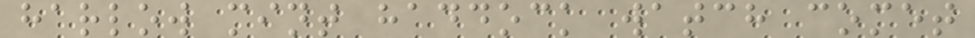harlow mint haddock watch comet
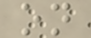on
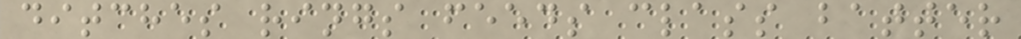ditches rings feeds class batter
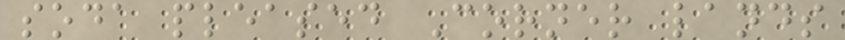soda pleased Corner lands
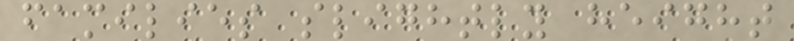families slightly height
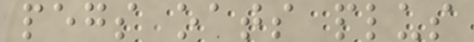pegs oats plus
